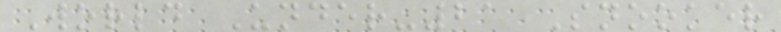World Under-21 Snooker
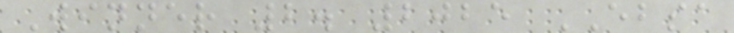Winner 2. 2025 EBSA
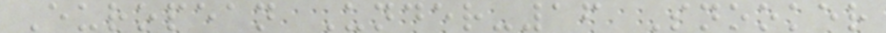European Under-16 Snooker
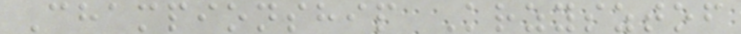Championship Krzysztof
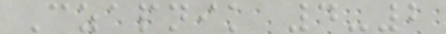Czapnik 4-2
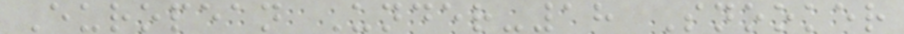European Under-18 Snooker
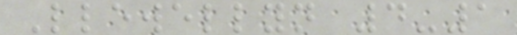Llewellyn 4-1
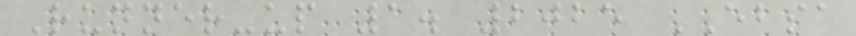Runner-up 1. 2025 EBSA
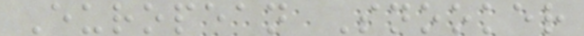European Snooker
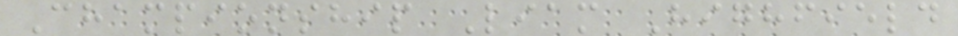Championship Liam Highfield
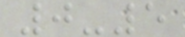0-5
